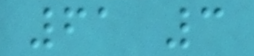61 3
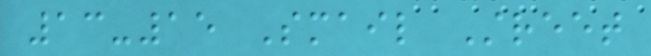13-15 Smail Street
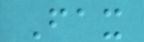Fax
